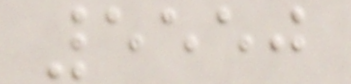5550
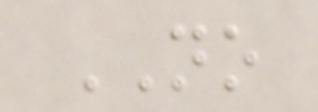NO
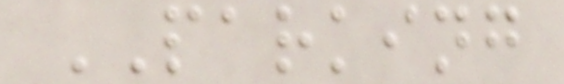PARKING
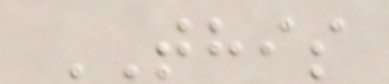THIS
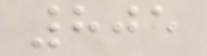805
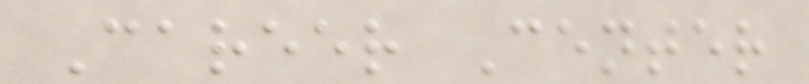Career Center
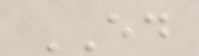ED
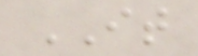IT
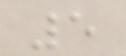5
